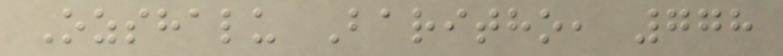Ozshalu Baritho, 778
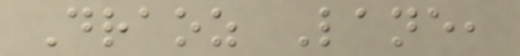Draoz Lane,
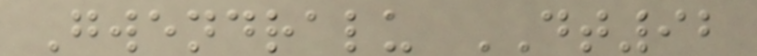Gwendralu DT92
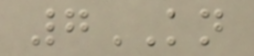7KN
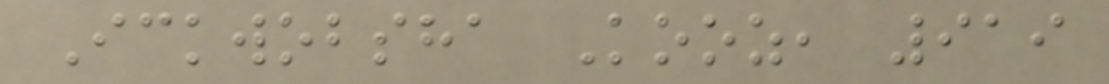Ickwobsha Kooz, 919
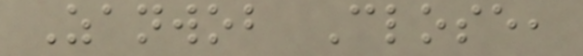Zanwob Close,
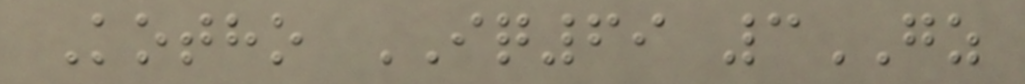Kotho IQ69 3GZ
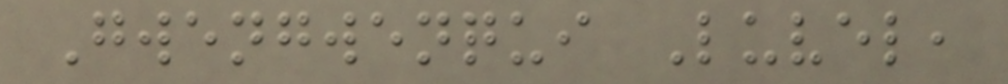Gwengwenqui Luvel,
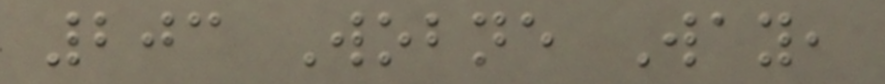203 Wobne Way,
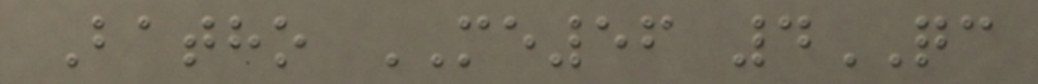Batho ME56 4QC
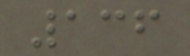136
